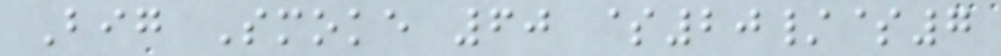Big Smoke 60 $20/$7
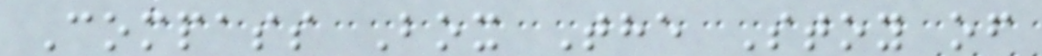Compass Box The Stoy of
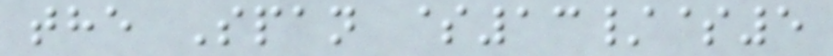the Span $13/$5
